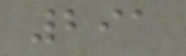291
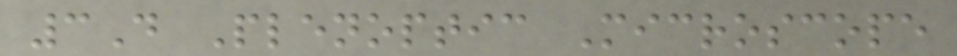3D Plenoptic Microscope
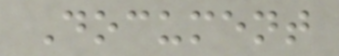Document
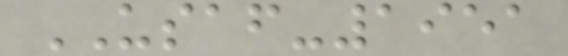USAF-1951
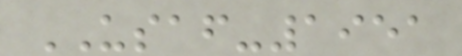USAF-1951
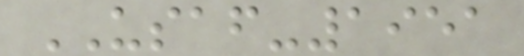USAF-1951
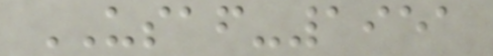USAF-1951
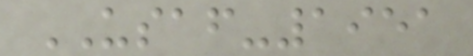USAF-1951
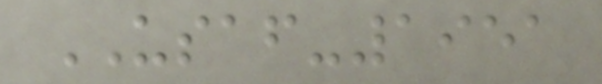USAF-1951
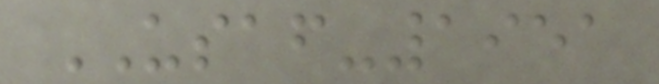USAF-1951
